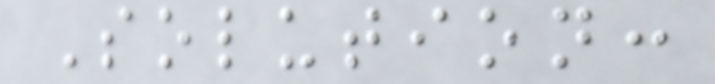Solution:
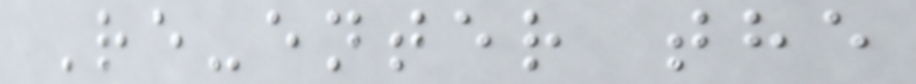Re-enter the
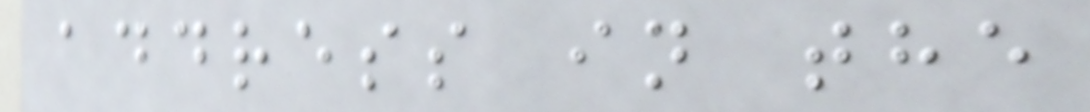address in the
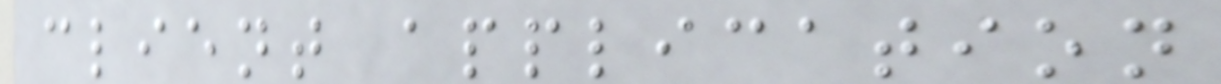client application
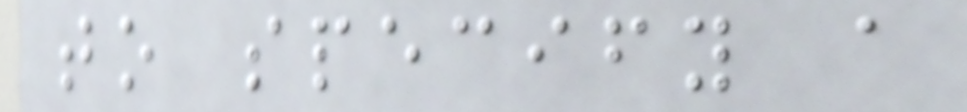to specify a
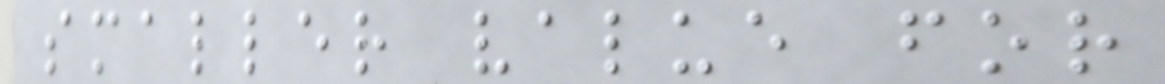smaller value for
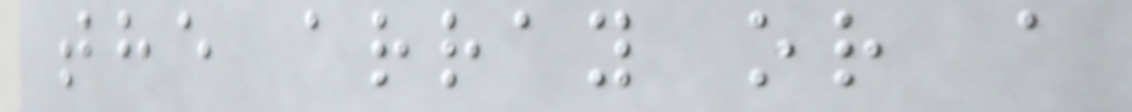the array or a
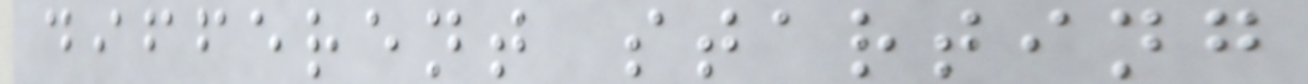different starting
